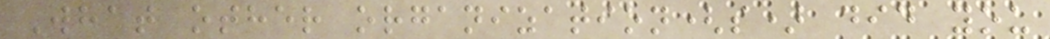What other organization(s) did you
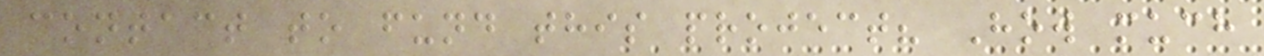contact to fund this project? How much
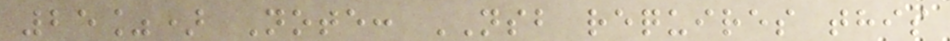25%) Note: NSB requires this
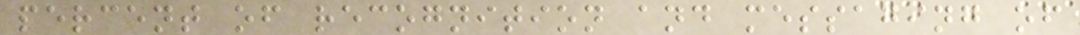percent of recognition and messaging of
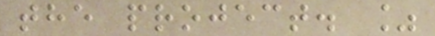the project. %
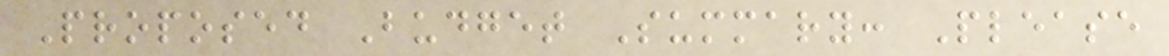Proposed Budget Summary: Please
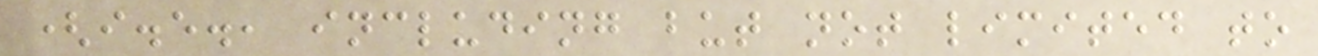(i.e., including but not limited to
